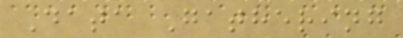Data Gathering
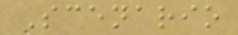Scenario
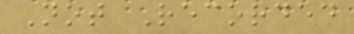Not Recorded
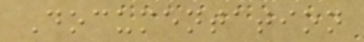Documentation
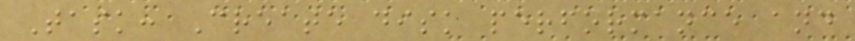Task: Create disk performance and
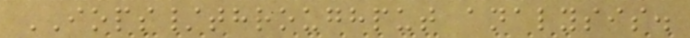IOPS/throughput analysis.
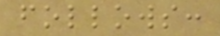follows:
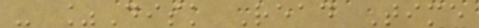- %Disk Read Time
